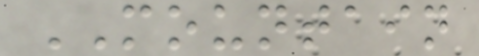MOUNTAIN
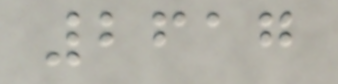2617
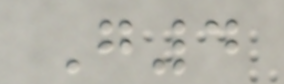G4
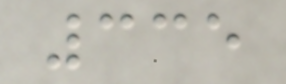335
